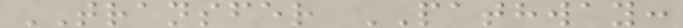TRANSFER PATHWAY:
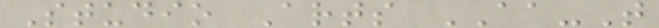Studio Arts AA-T
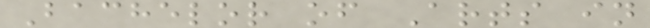Bachelor of Arts in
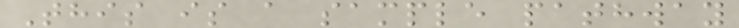This is a sample pathway
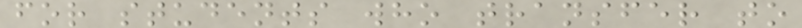for students who transfer to
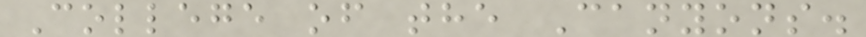College of the Canyons.
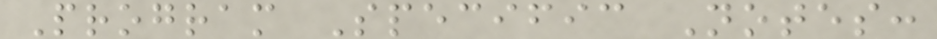Program Specific Notes:
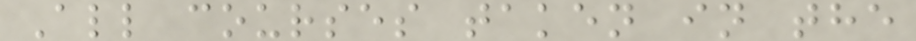All courses taken in the
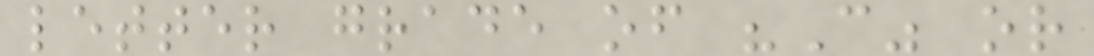letter grade of "C" or
